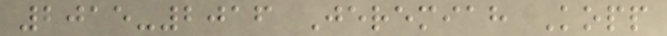2015-2016 Jeremiah Kopp
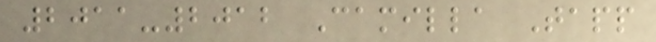2011-2012 Camilla Tapp
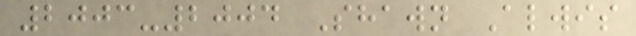2003-2004 Shawn Alwis
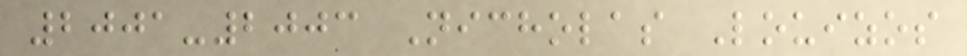2001-2003 Nicholas Louizos
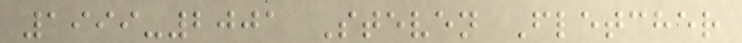1999-2001 Steven Fletcher
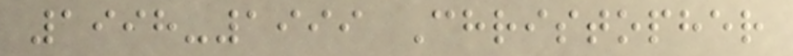1998-1999 Christopher
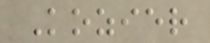Kozier
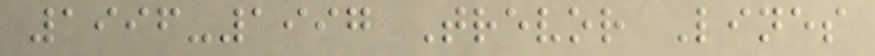1996-1997 Trevor Lines
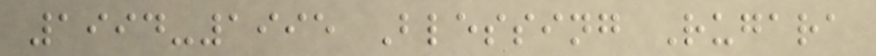1994-1995 Blessing Rugara
